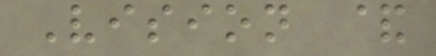Vision &
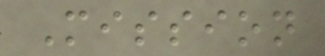Mission
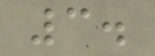3.
